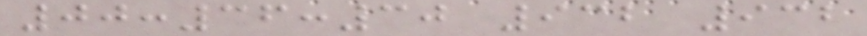00:36:30 932 932
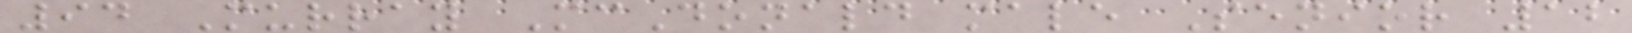94 Murray McDonald male Senior 12
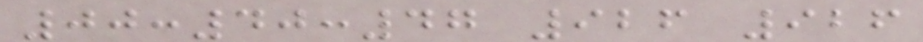00:40:47 926 926
